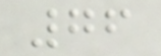76
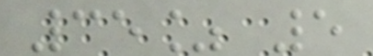35% 5
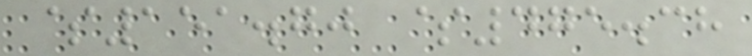$151.70 $475.38
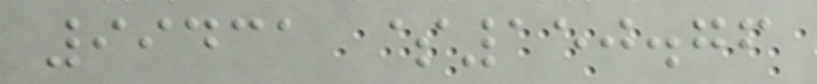99431 $150.76
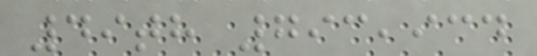49th 793,934
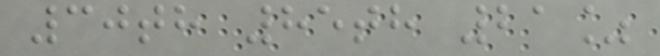30th 85th 21%
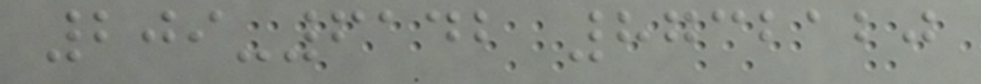209-6142 8732120
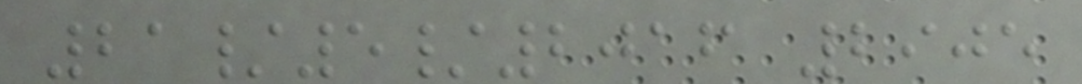21/5/2016 2905
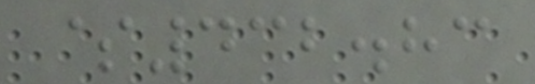$432.83
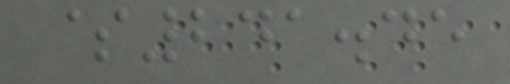$241.45
